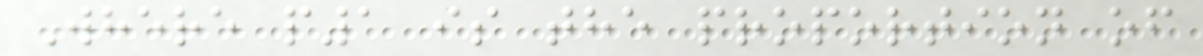Where p1 is the proportion of
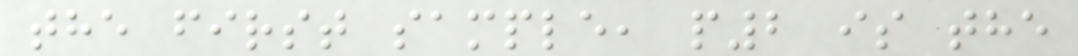the first sample, p2 is the
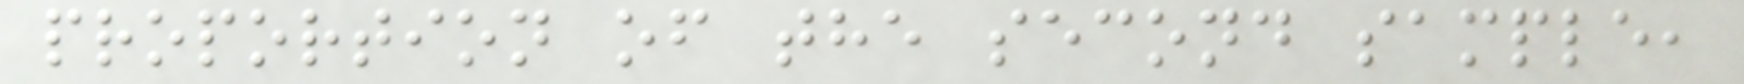proportion of the second sample,
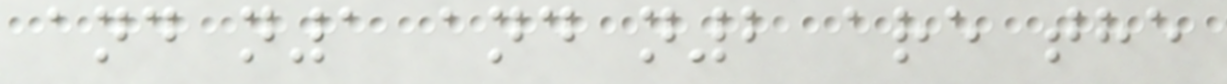and n1 and n2 are the
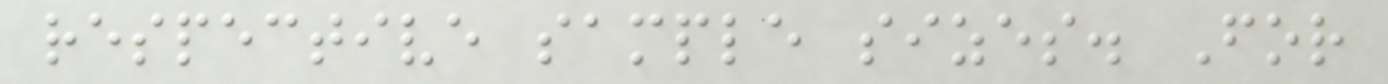respective sample sizes. For
